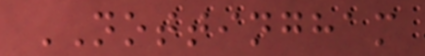NOTTINGHAM
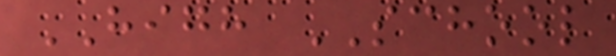HIGH SCHOOL
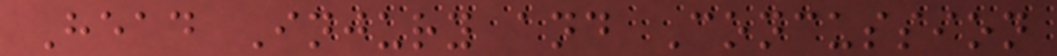Head Injury and Concussion
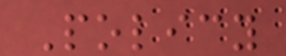Policy
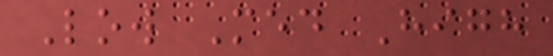Low Med High
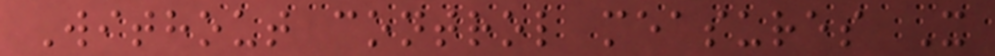Without control measures X
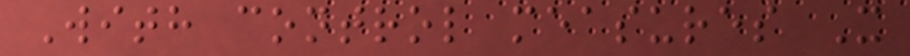With control measures X
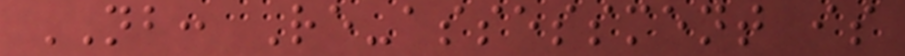NB: Re-assessment is
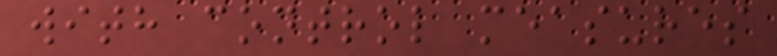with control measures
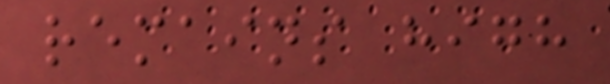remains high
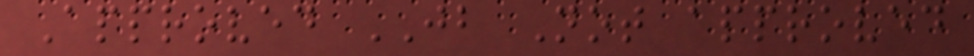Approved JB Not approved
